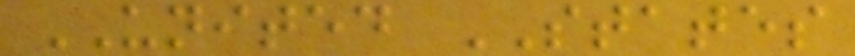UNITED STATES
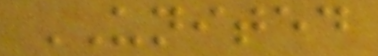UNITED
